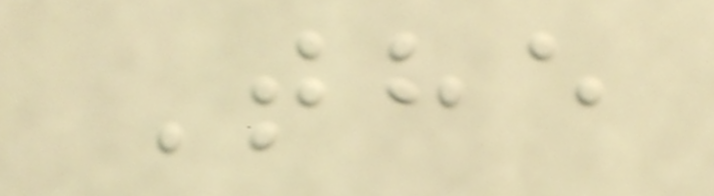The
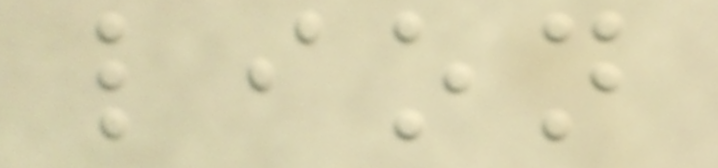lion
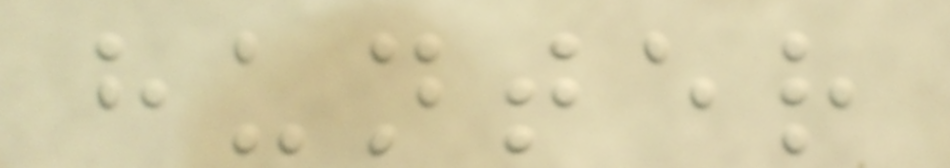hunter
